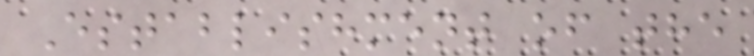Establishment of the
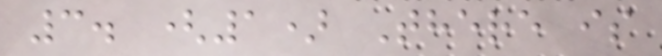3. (1) There is
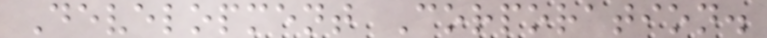Development Corporation.
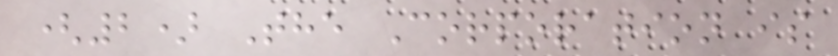(2) The Corporation is
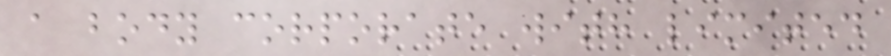a body corporate with limited
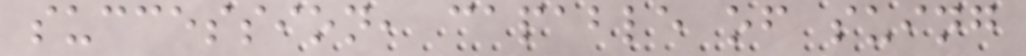succession, capable of suing
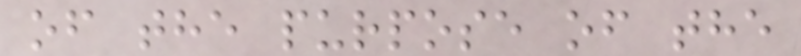of the purpose of the
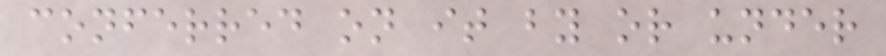conferred on it by or under
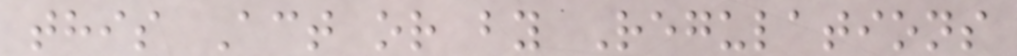this Act or by Regulations
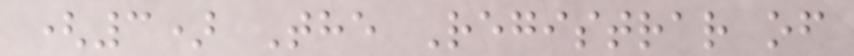(3) The Registrar of
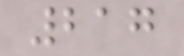217
